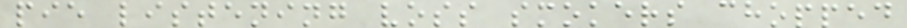pie listening voss smokers chopped
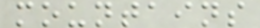mountains
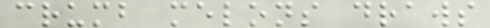crumb melons draws
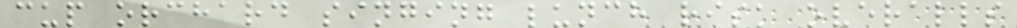cup orchard singing lunch risk overalls
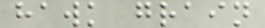hawk grain
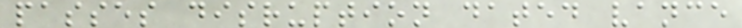passes disruption dated vance
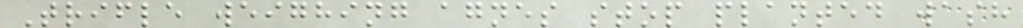Trifle weighing agnes stop planted wash
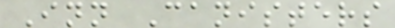Inn Canisters
